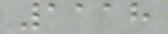1118
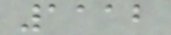1112
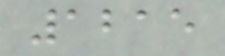1215
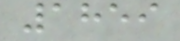1859
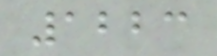1223
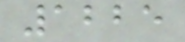1225
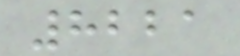8221
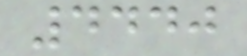4440
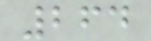264
